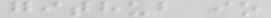github io
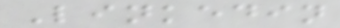Linkedin
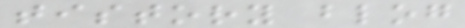tistory blog
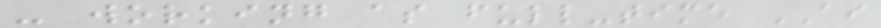- working as full-time AI
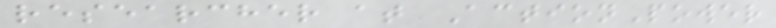researcher at ActionPower
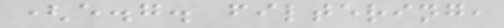(e.g. filtering,
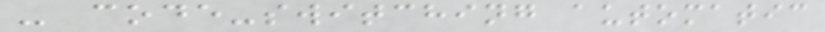- code-switching automatic
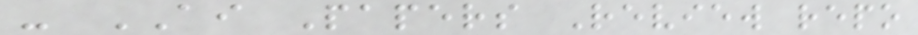- AI Papers Review repo
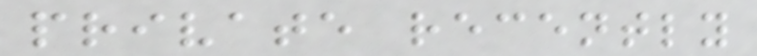private recently
